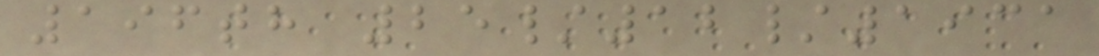196th 25/12/1931
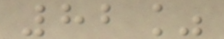82%
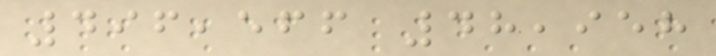496,566 48,958
